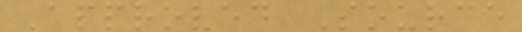Approved Source
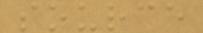source
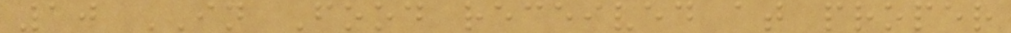10 IN Food received at proper
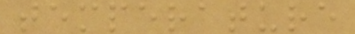temperature
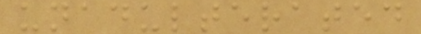unadulterated
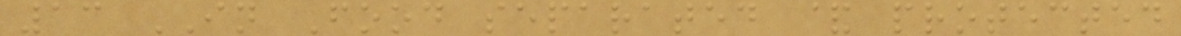13 IN Food separated & protected
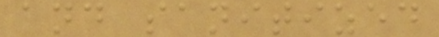and sanitized
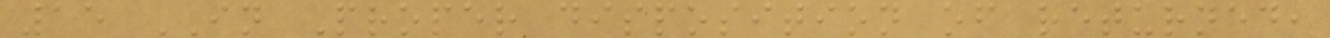15 IN Proper disposition of returned,
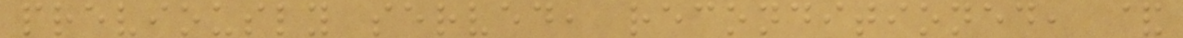previously served, reconditioned, &
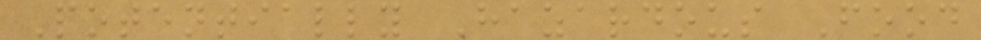Potentially Hazardous Food
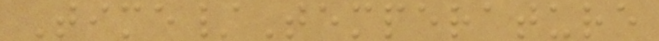Time/Temperature
